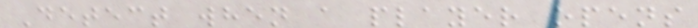Detect when a player opens
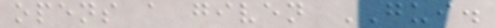opens a given GUI.
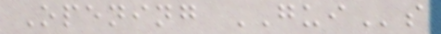Opening GUIs
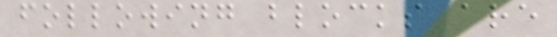following blocks are
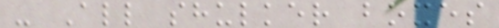- All shulker boxes
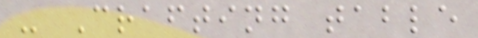- Crafting table
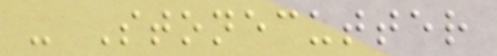- Stonecutter
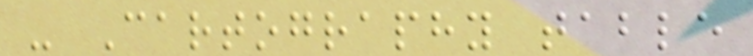- Cartography table
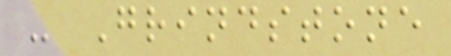- Grindstone
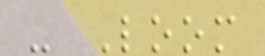- Loom
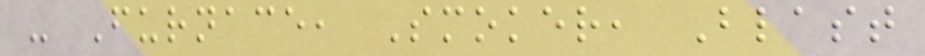- Furnace, Smoker, Blast
